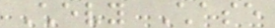Chevy Chase
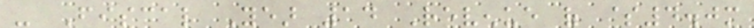- Fiscal Year 14 Revenue of $4.0m
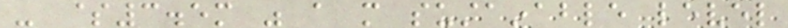- $3.5m was a more sustainable level
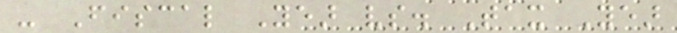- Fiscal Year vs. Tax Year
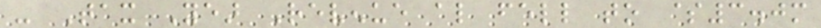- Tax Year Revenue also fell to $3.0m
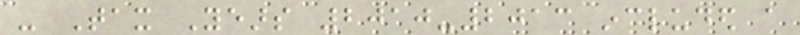- Tax Years 2010-2013 included a
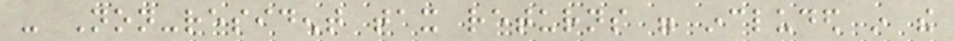- Non-resident tax returns were included in the
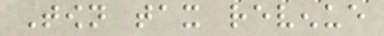Town tax revenue
